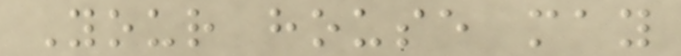Your house may
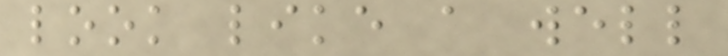look like a well
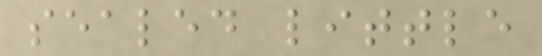sealed little
